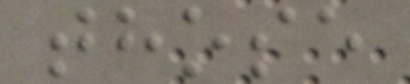those
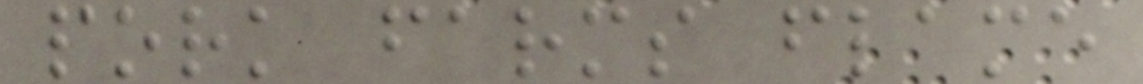pork farms flame
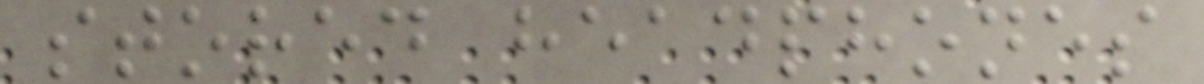stored headphones
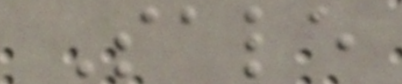Sale
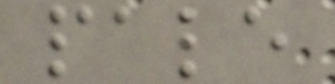pale
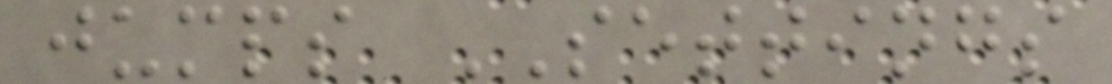jumps SETTINGS
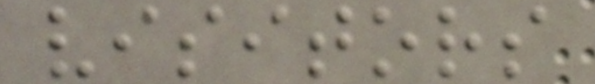visitors
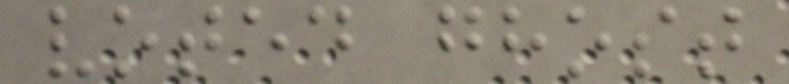voted ghost
